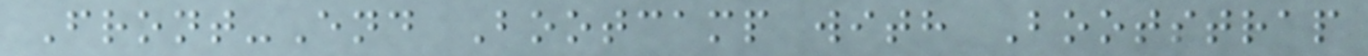Front-End Bootcamp with Bootstrap
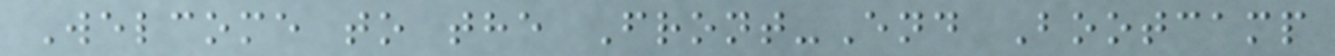Welcome to the Front-End Bootcamp
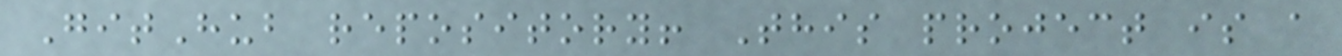GitHub repository! This project is a
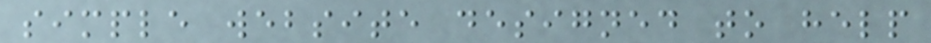simple website designed to help
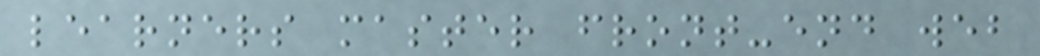learners master front-end web
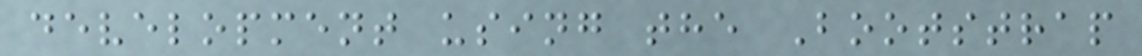development using the Bootstrap
